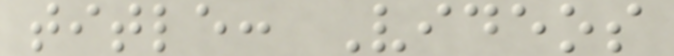title: Videos
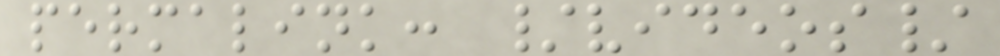permalink: /videos/
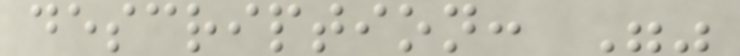description: ""
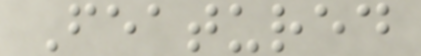Featured
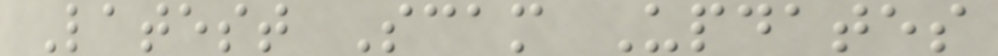Latest Scam Updates
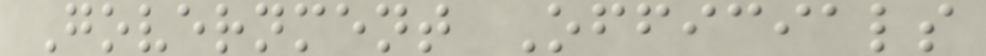Government Officials
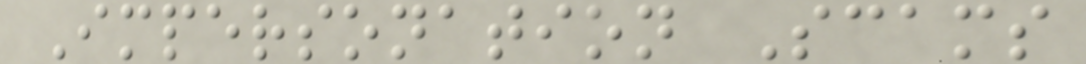Impersonation Scams
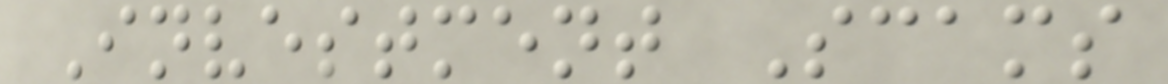Investment Scams
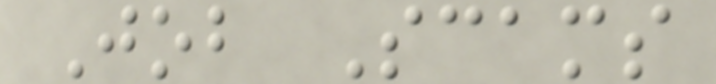Job Scams
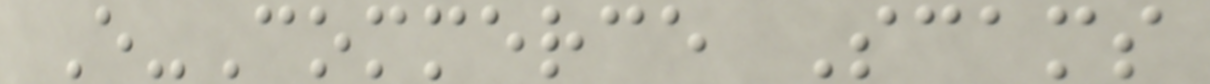E-Commerce Scams
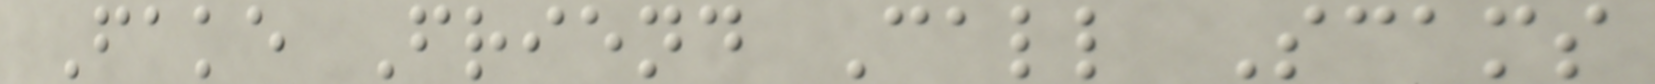Fake Friend Call Scams
